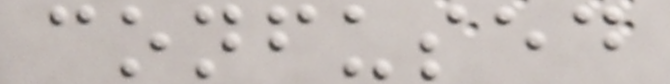confused
